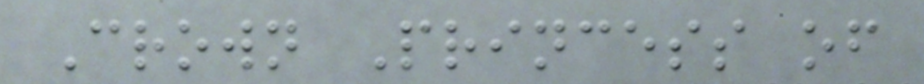Crown Princess of
